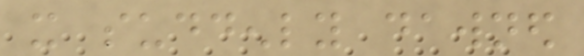it suddenly dawned
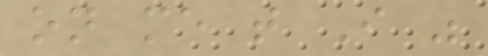on me that I was
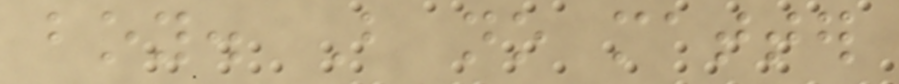boy. But no matter
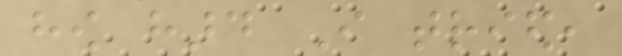how hard I tried,
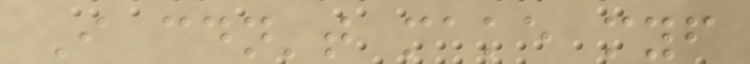I couldn't make myself
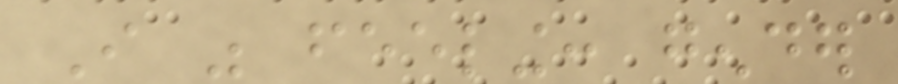I was feeling: gender
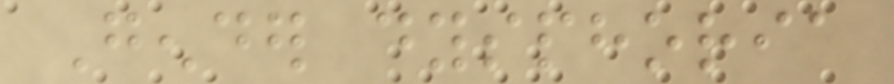Gender dysphoria
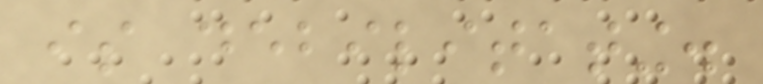is debilitating.
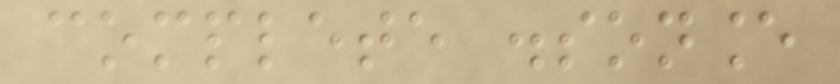complete dissonance
